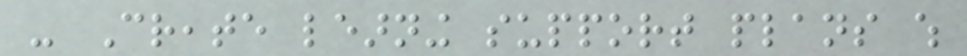- Create learning support plans which
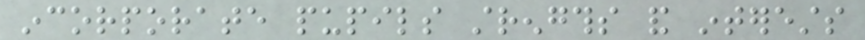incorporate pupils strengths and interests
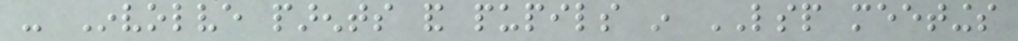- Involve parents and pupils in LSP meetings
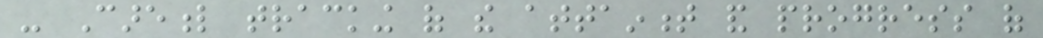- Careful tracking of the attainment and progress of
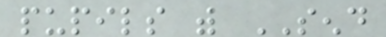pupils with SEND
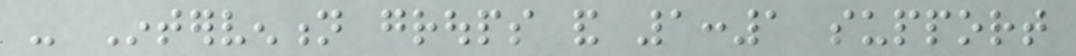- Intervention groups and 1:1 support
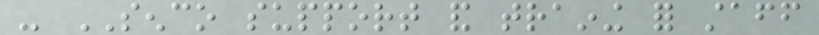- SENCO support and training for staff
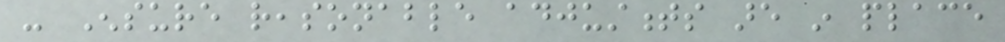- Ensure reasonable adjustments are in place
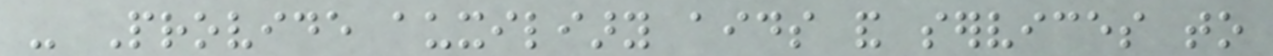- Provide auxiliary aids and services to
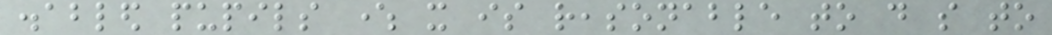disabled pupils where it is reasonable to do so to
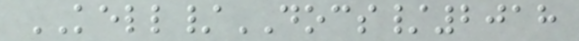KELL/DOCS/2018
